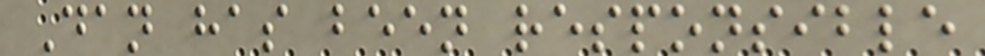Dan has been responsible
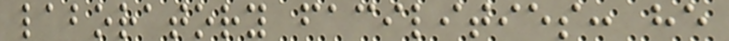laboratory facilities: he
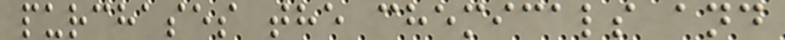purchases the chemicals and
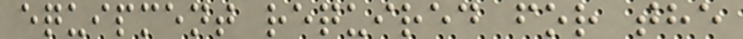equipment required for the
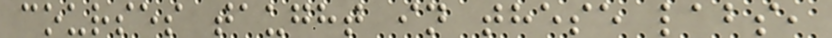courses taught in these labs,
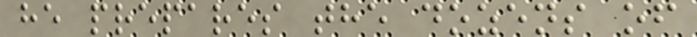he prepares the dozens of
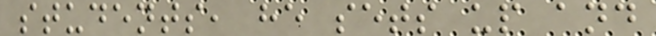students, he sets up and
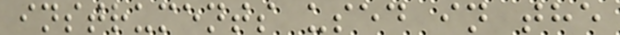instruments used in the
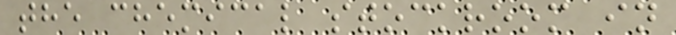the chemical stockroom in
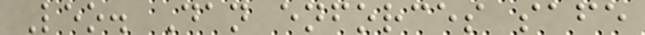Leo. Dan enforces safe
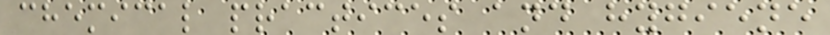chemical practices and hygiene
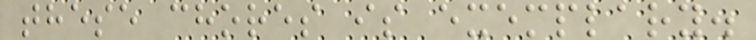these chores is exemplary.
